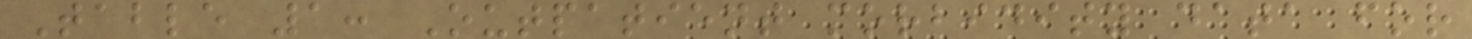Table 1: Outpatient morbidity data for
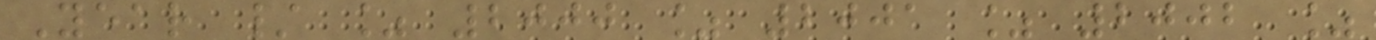Year / % 2000 % 2001 % 2002 %
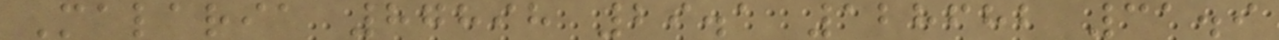Malaria 87898 29.1 128682 31.9
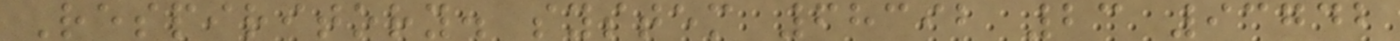Respiritory. system 68392 23 93742
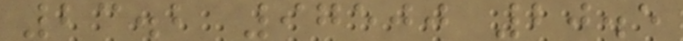23.2 97500 20.5
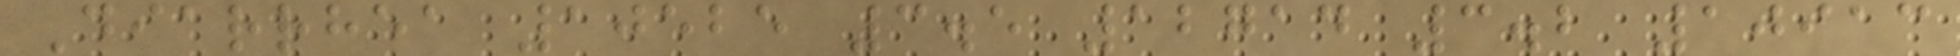Diarrhea 10525 3.5 12714 3.2 10913
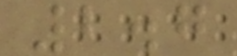2.7
